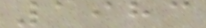1983
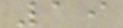19
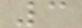3
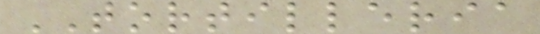TORTILLERIA
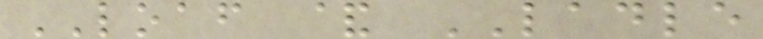LOAF & LADLE
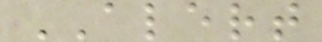ALERT
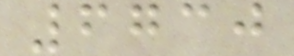6730
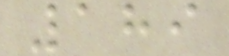189
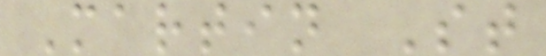Martin St
